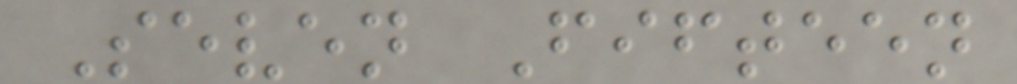Seven Fifteen
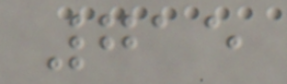715
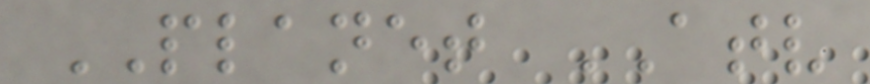PLANET ATV
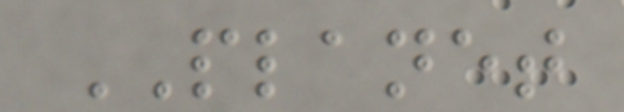PLANET
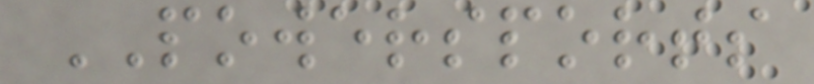POWERSPORTS
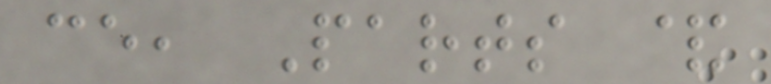ce, Parts &
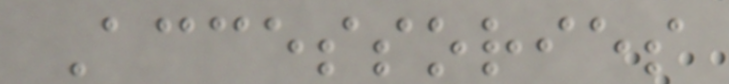Accessories
